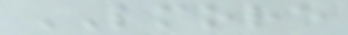LMORE
